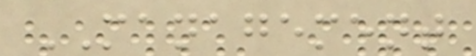MANAGEMENT
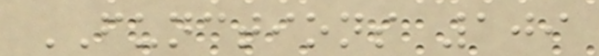FUNCTIONS 109
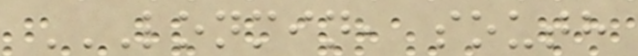LONMIN, SOUTH
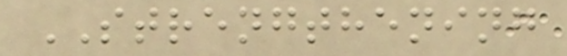STRENGTHENING
